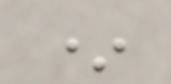*
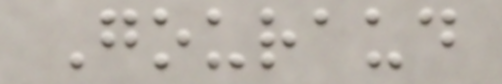Gouraud
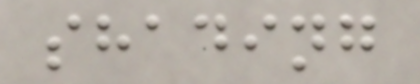shading
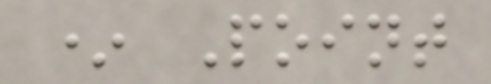* Point
